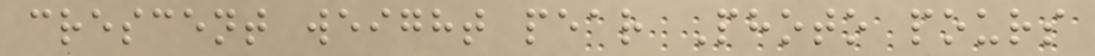crescent weight pear Photo pours
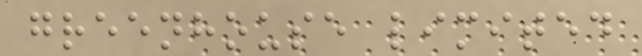greenhouse limited
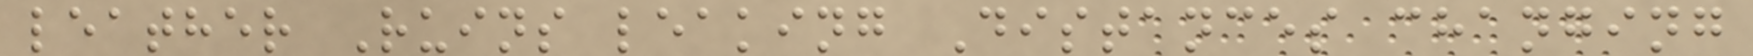leather Ruins leaking Distances changing
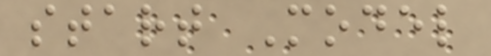start Model
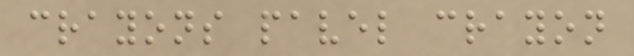crayons pavel crayon
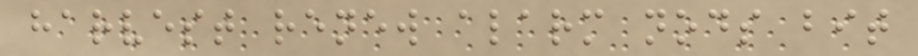harvest renew alarm nods bit
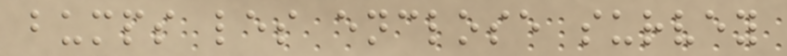bumps les enclose survey
